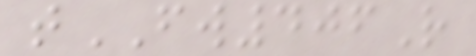tFW406R
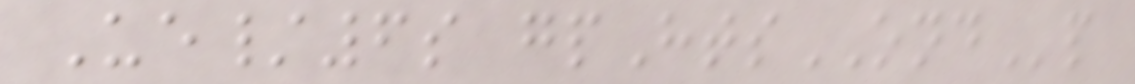Ue/6s gpHtsONDp
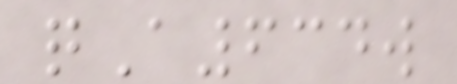qA634w
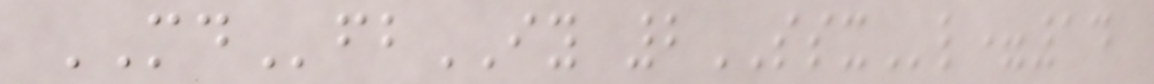MDfbIY 2SSXl=14
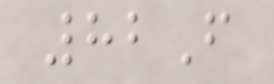82F
